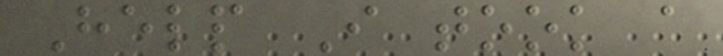Help I took a
